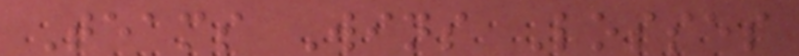Teams Wins Losses
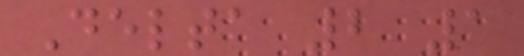Delta 2 1
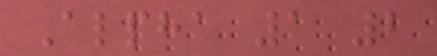Alpha 1 2
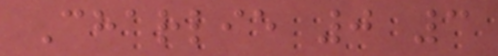Charlie 0 3
